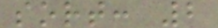sort: 2
